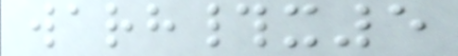warh#x5
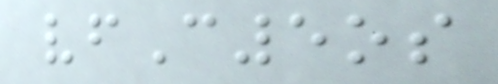vfC5os
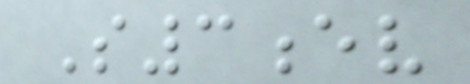S3ev
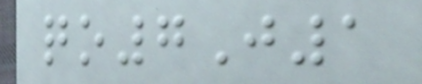qo7J1
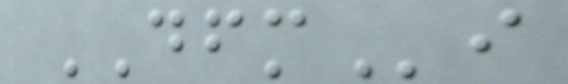DFMi
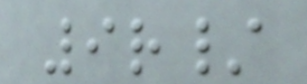9r/
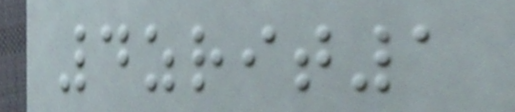4zrit1
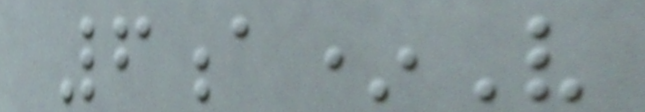6a*V
